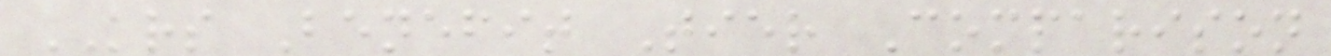KRS Benefit Tier Comparison
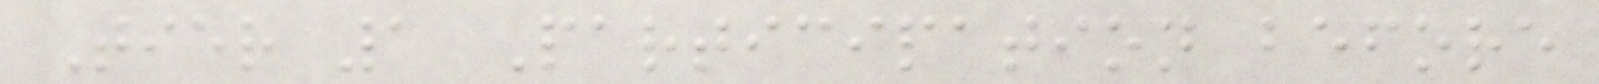Tier 1 Participation before
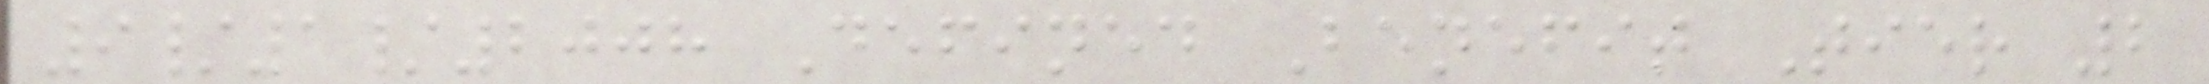9/1/2008 Defined Benefit Tier 2
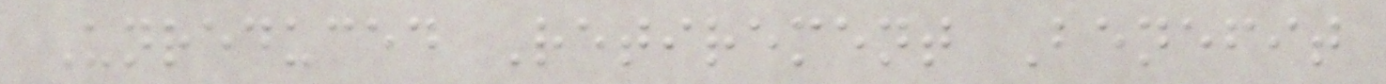Unreduced Retirement Benefit
